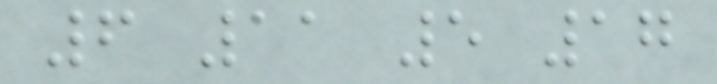6 11 5 17
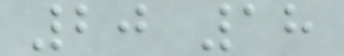20 18
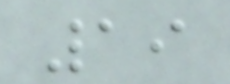19
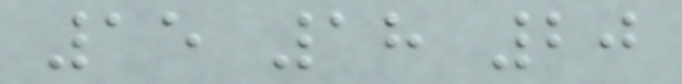15 18 20
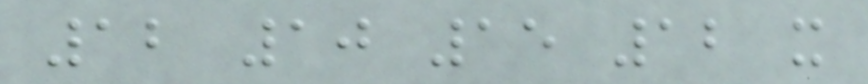12 10 15 12 x
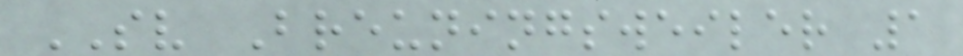SV Breuningsweiler 1
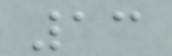13
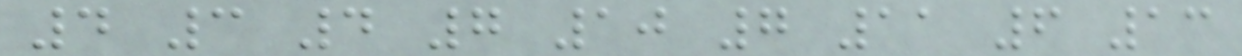4 3 4 7 10 7 11 6 13
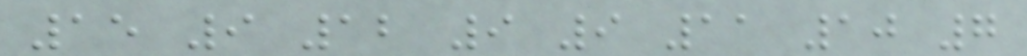15 9 12 9 9 11 10 7
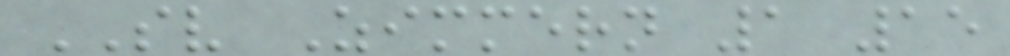SV Zimmern 1 15
